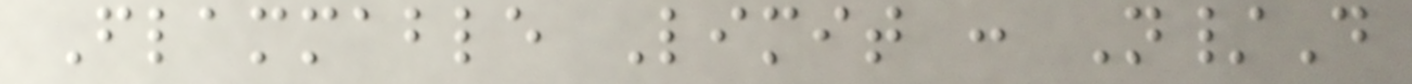Flammable Limit : N/D
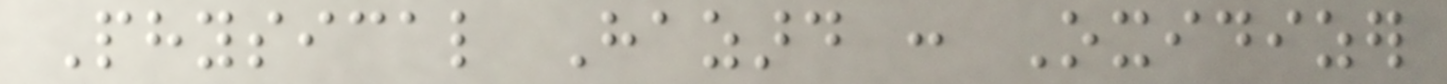Physical Hazard : Oxidizer
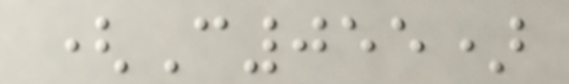(C055)
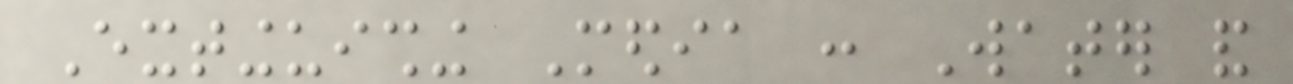Extinguishing Media : Water and
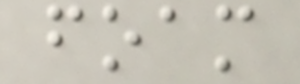foam
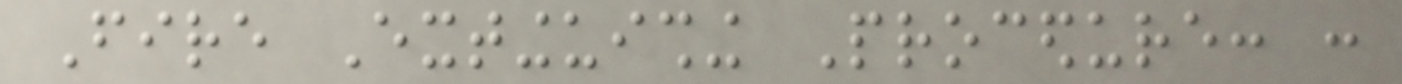Fire Extinguishing Procedure: :
